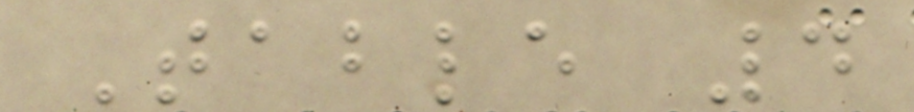Table 4
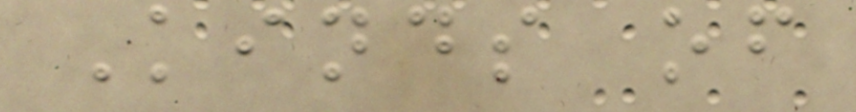Kinds of
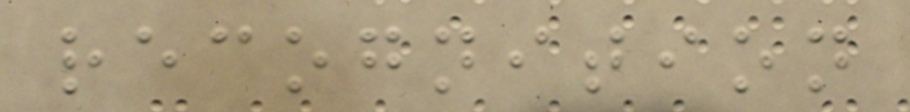recognition
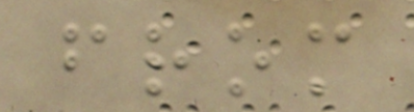from
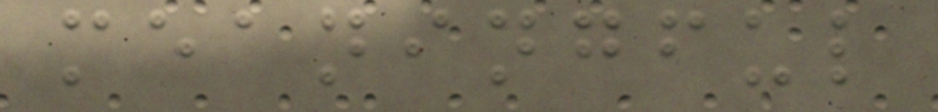meaningful
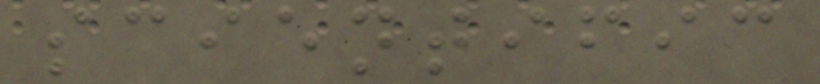scientific
